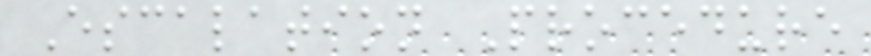Escalation Procedure
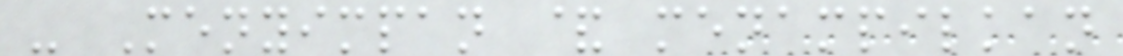- Menyimpan & menampilkan
